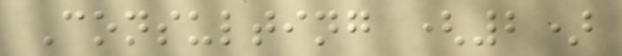Consulting (2)
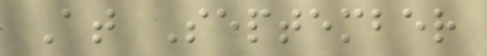At September
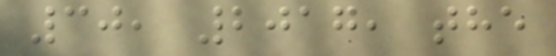30, 2017, the
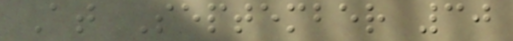At September 30
